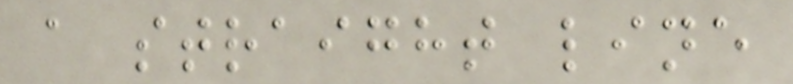a straight line
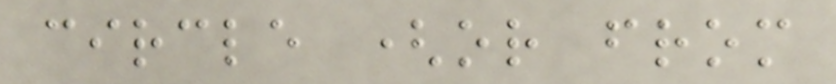circle (or from
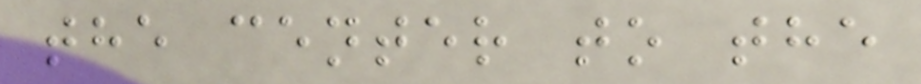the center to the
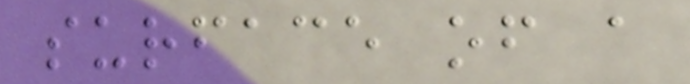surface of a
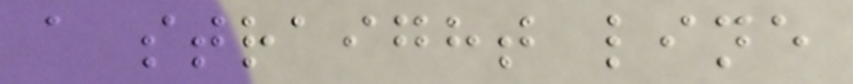a straight line
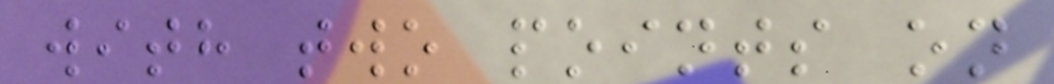with two points on
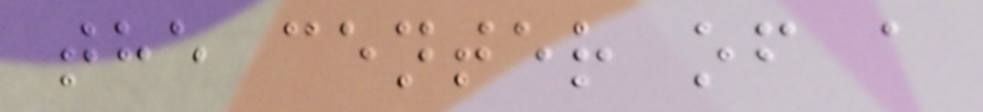the center of a
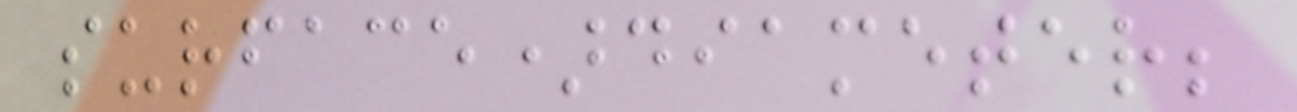surface)diameter;
